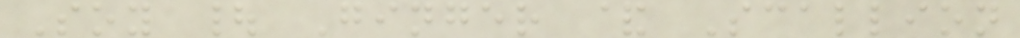Soy | Ginger & Scallion
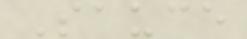Sauce
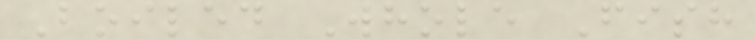Boiled Whole Fish
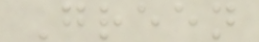Green
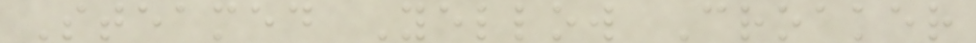Steamed Yellow Croaker
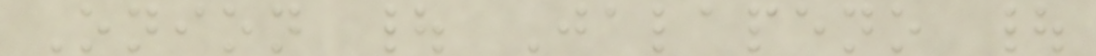Onion | Jalapeno |
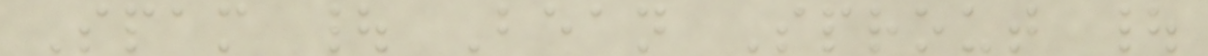Spam | Bean Sprout |
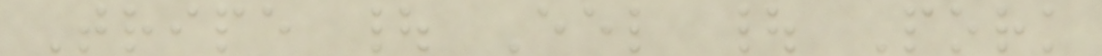Tripe | Eel | Pork
